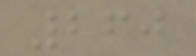260
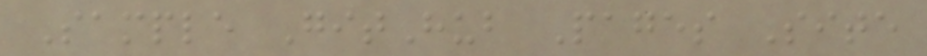Sample GitHub Pages Site
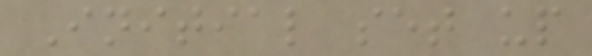Initial set up
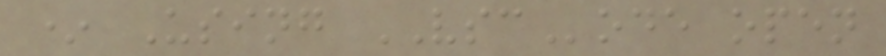* Using VSCode open
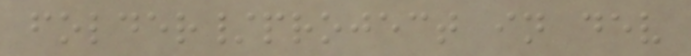folder/project in dev
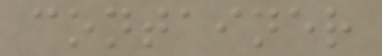container
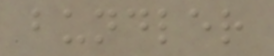bundler
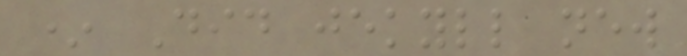* Did jekyll new
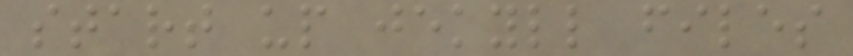start up jekyll files
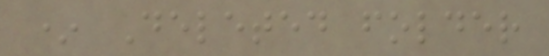* Deleted folder
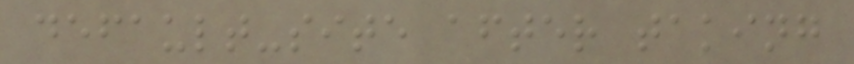default-site after taking
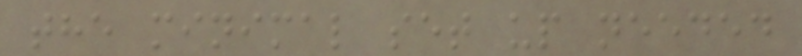the minimal set up needed
